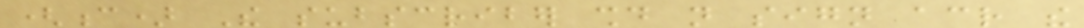(c) The subscriber should not sign across the
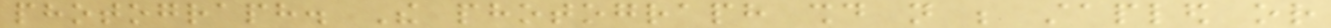photograph. The photograph should not be stapled or
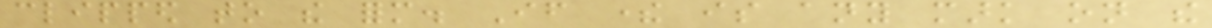clipped to the form. If there is any mark on the
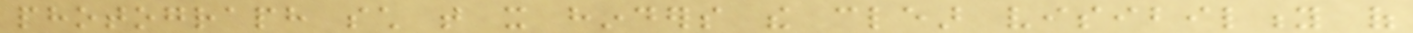photograph such that it hinders the clear visibility of
